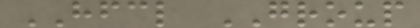HFCL GROUP
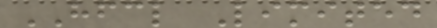HFCL Limited
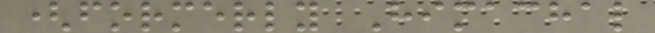(formerly Himachal
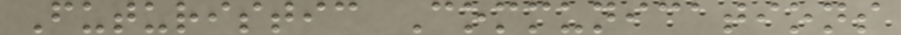Futuristic Communications
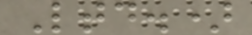Ltd.)
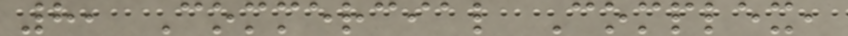8, Commercial Complex,
